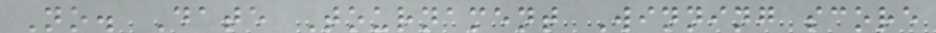No. Date Tournament Winning score
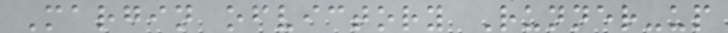Margin ofvictory Runner-up
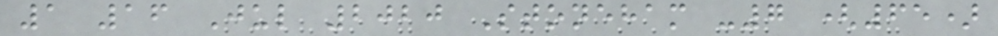1 16 Jul 2020 Stoneham -7 (65)
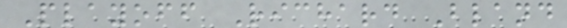Playoff Richard Bland
